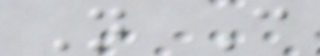N C
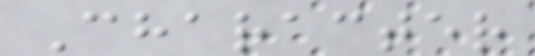Character
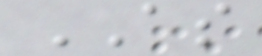AS
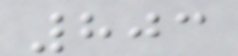803
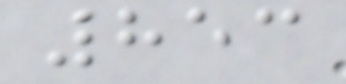853
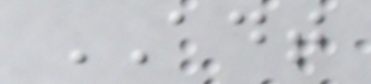ADT
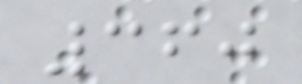360
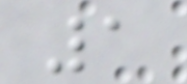1
